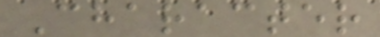Character
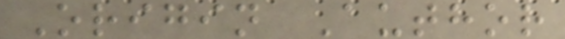Origin Author
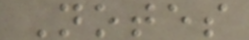Notes
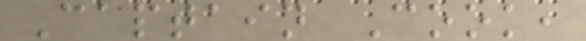Captain Cook,
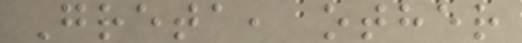Greta, other
